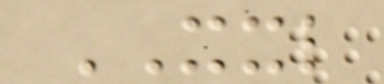XXL
